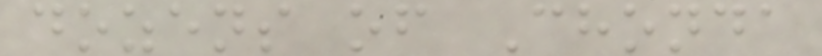dozens of Chonda
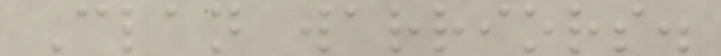Clan warriors.
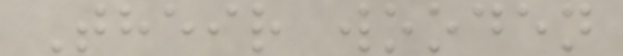Their wooden
